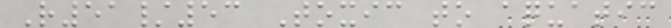R51/53 Toxic to aquatic
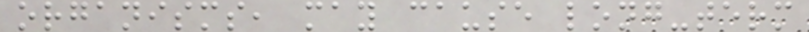organisms, may cause long-term
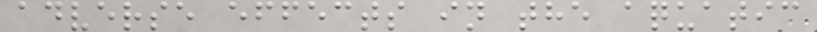adverse effects in the aquatic
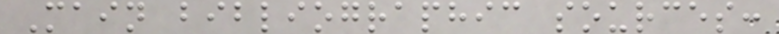Main bibliographic sources:
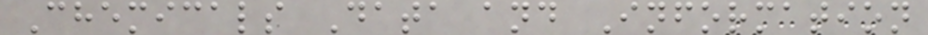Chemicals Data and Information
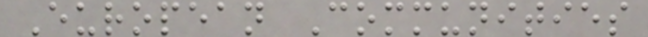European Communities
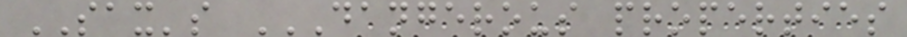SAX's DANGEROUS PROPERTIES
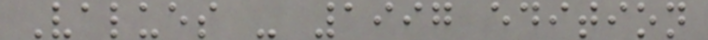Values - 1997 edition
